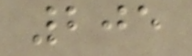205
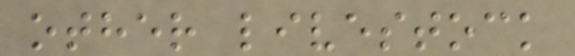other livestock
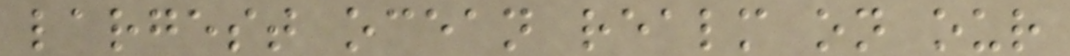largest ocean realm on our
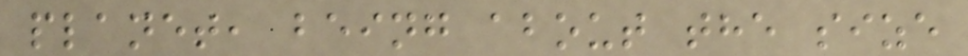planet, being about the size
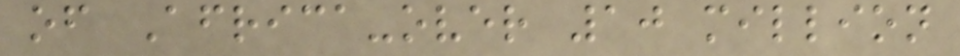of Africa-over 10 million
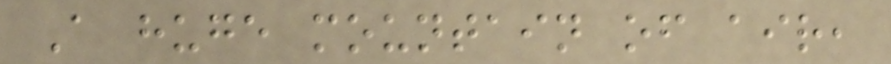A huge mountain of air,
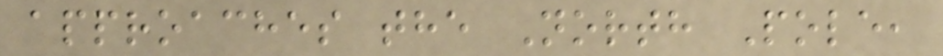approaches the North Pole,
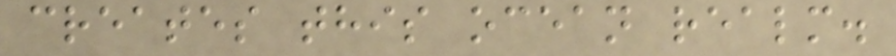creates this ocean realm.
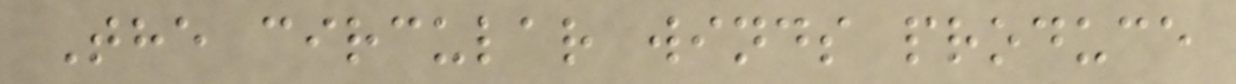The circular winds produce
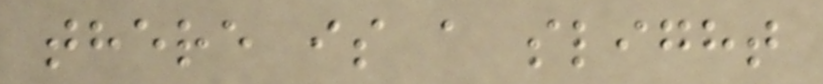there is a slight
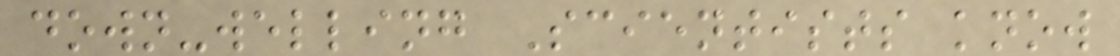down-welling Scientists know
